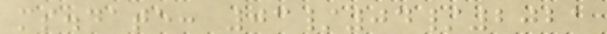ms.date: 03/04/2021
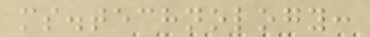ms.technology:
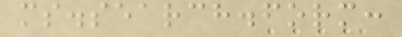ms.search.form:
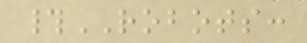#ROBOTS:
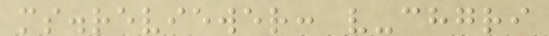ms.reviewer: v-chgri
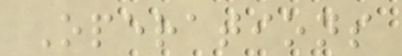Operations
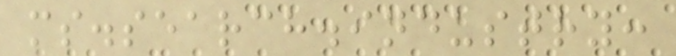ms.search.industry:
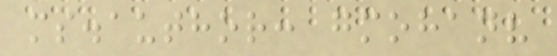ms.author: gmohanv
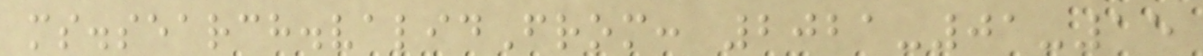ms.search.validFrom: 2021-01-15
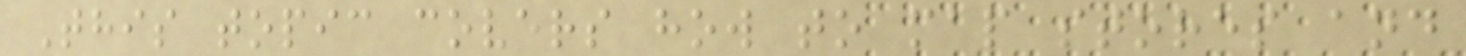This topic covers how to map stores and
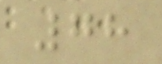78
